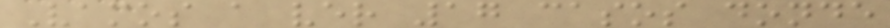Vamos a ver 17 casos donde
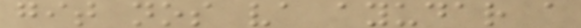git nos va ayudar a
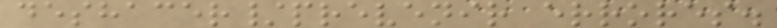deshacer/prevenir errores.
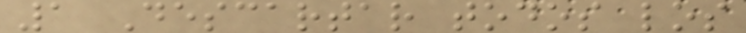1 Descartar todos los
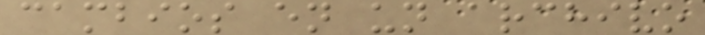cambios en un archivo
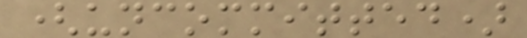(uncommitted)
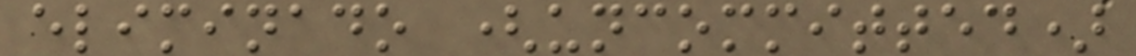eliminado (uncommitted)
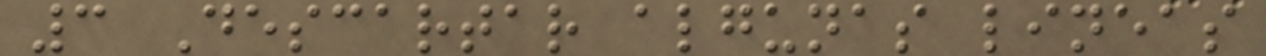3 Descartar algunas lineas
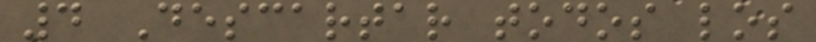4 Descartar todos los
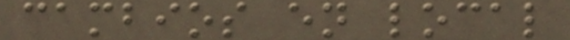cambios en local
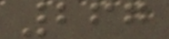267
